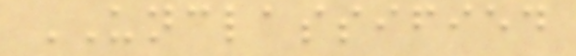UNCLASSIFIED
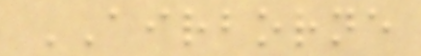AIRBORNE
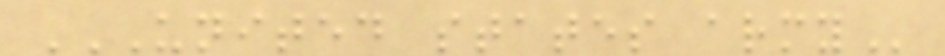UNITED STATES ARMY
